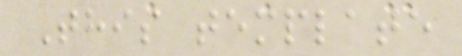This template
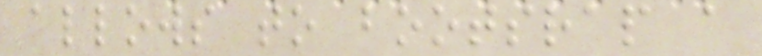allows to bootsrap a
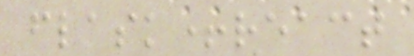flask+react
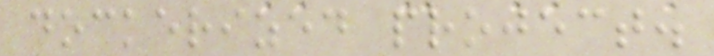dockerized project.
